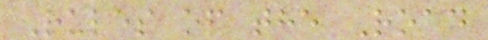Rules of the Road
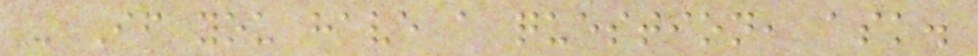- If you have a question, ask.
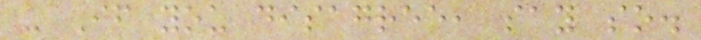- If you disagree, say so.
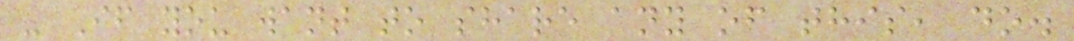- If you want to share any of this, do.
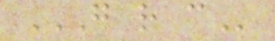G R C
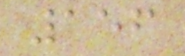156
